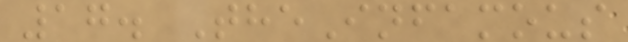17. TheInfamous
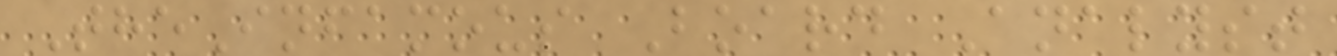TheInfamous Board Analyst
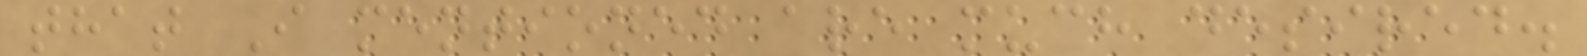that I mentioned are much desired.
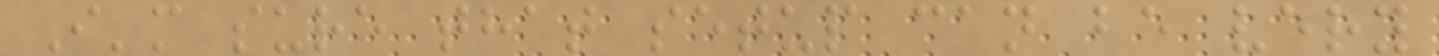I'm sure that setup can be very
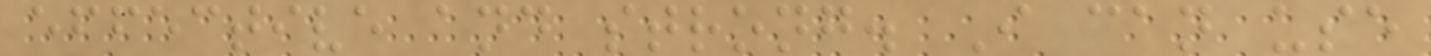effective and strong. I can use
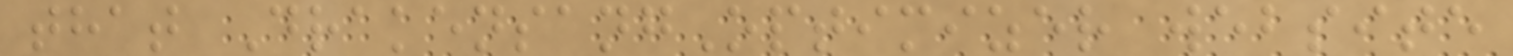that DrakensangOptimizer website
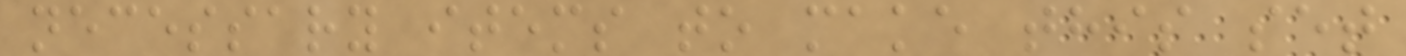necessary items to make this set
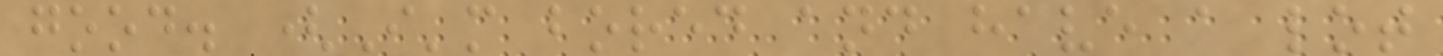good. (I'm bored and have a lot
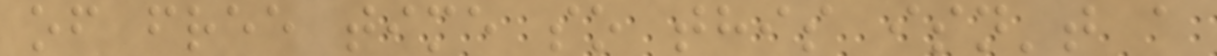of free time so this isn't a
